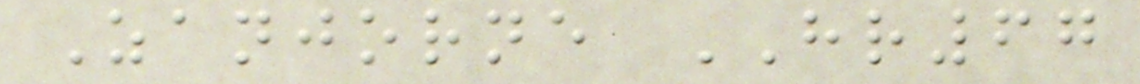Zanjorne HR67
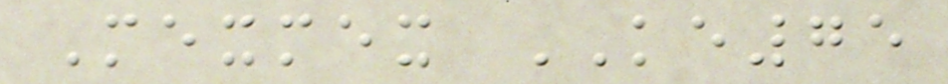Mexmex KE75
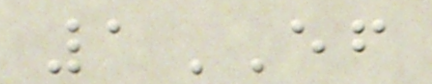1EF
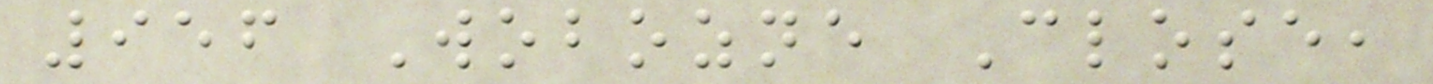956 Wobozne Close,
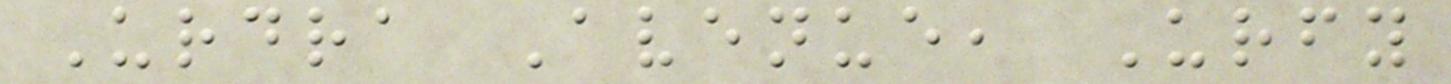Urdra Avenue, Urfy
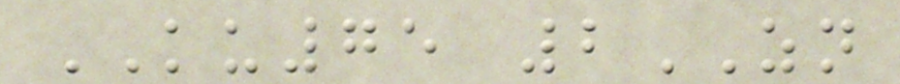KU75 2ZN
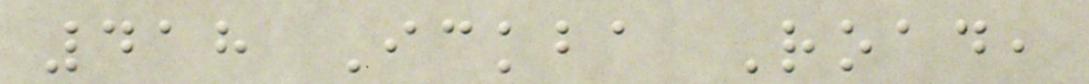418 Ickba Road,
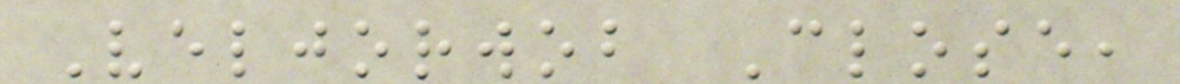Veljorwob Close,
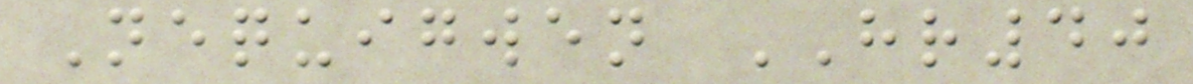Nequigwen HR40
